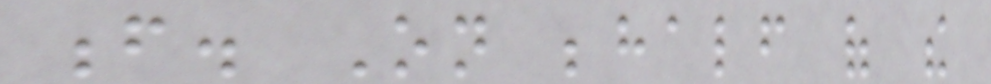f. On behalf of the
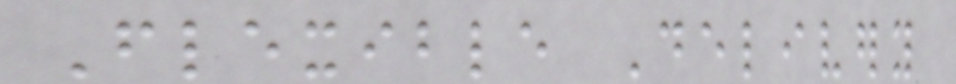Flexible Delivery
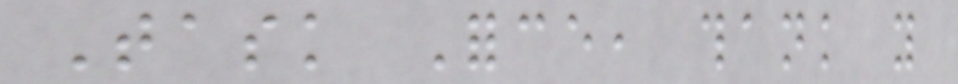Task Force, thank you
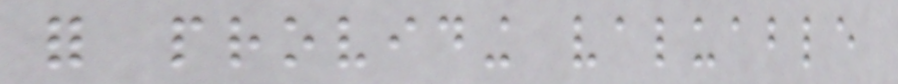for providing valuable
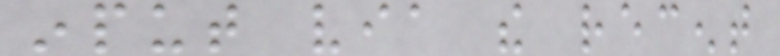input via the recent
